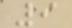9
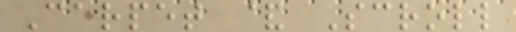Carpet & Scroll
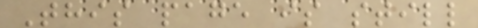This page is still
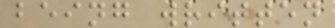being written
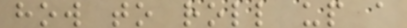how to roll up a
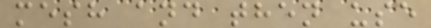mesh and then use
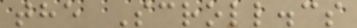the Scroll.cs
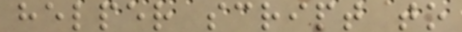helper script to
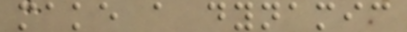make a dynamic
